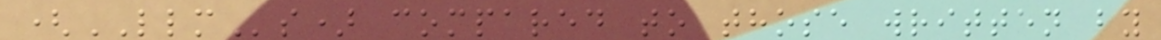(LLMs) compared to those written by
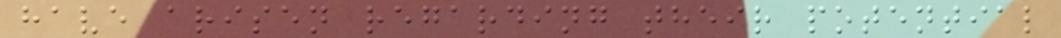have arisen regarding their potential
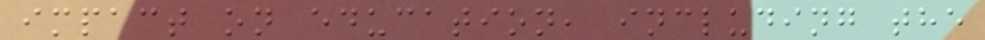impact on education, including the
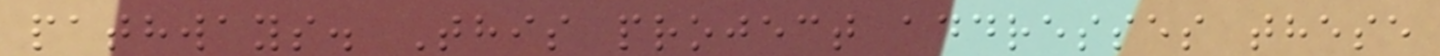pathways. This project addresses these
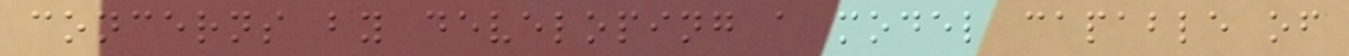concerns by developing a model capable of
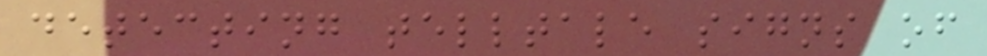detecting telltale signs of
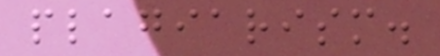plagiarism.
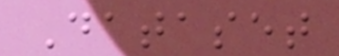Dataset
